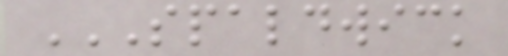SPALDWICK
